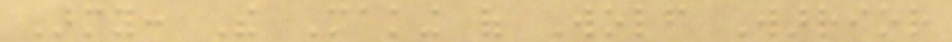Army: The Making of Wolf Warrior
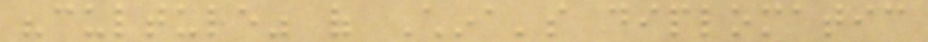"culture" of China's diplomatic
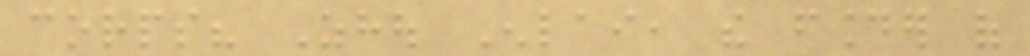corps? Zhou Enlai, the founder of
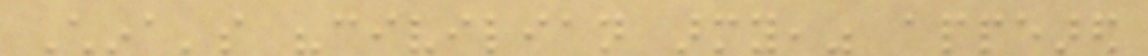China's "civilian army," appeared
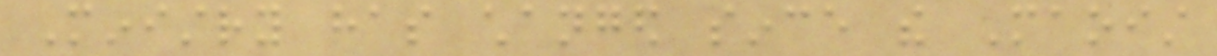Ministry has changed since the Maoist
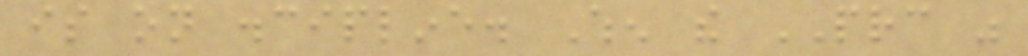is on discipline. When the PRC was
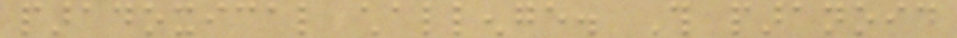paradoxical challenge. This paranoid
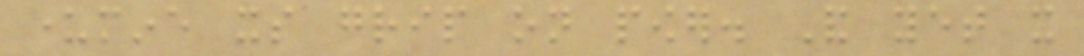undermine its grip on power. And yet it
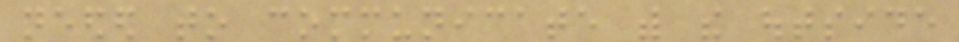needed to communicate with the outside
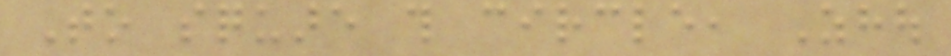To square this circle, Zhou
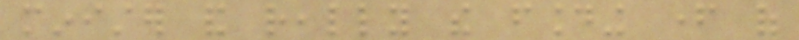minister and really the founding father of
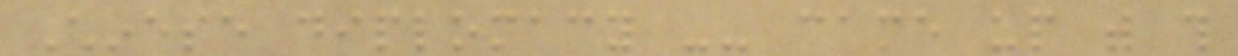Chinese diplomacy -- came up with this
